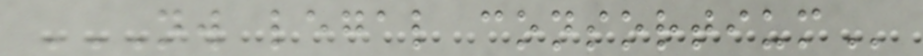NW LEGAL CONSORTIUM
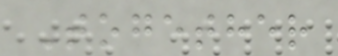Together
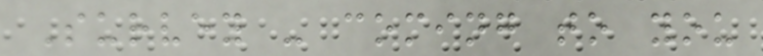Survey - coming to you
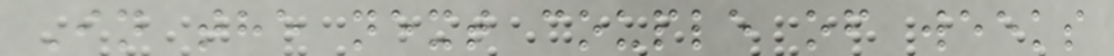In the next couple of weeks
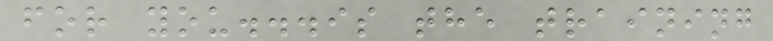for you...is the training
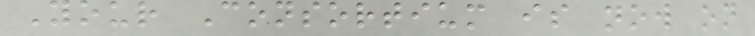Your Consortium is now on
